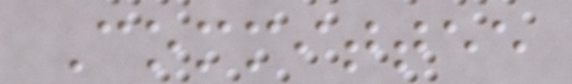Committee
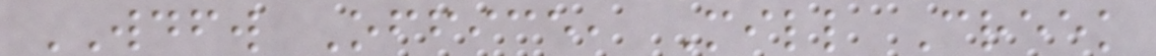WDFW Office, Mill Creek
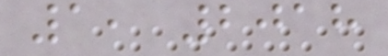1, 2018
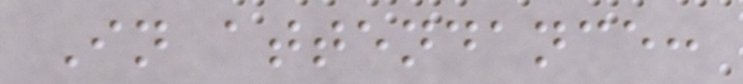In attendance:
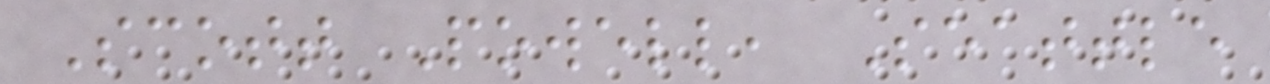Scott Powell, Seattle
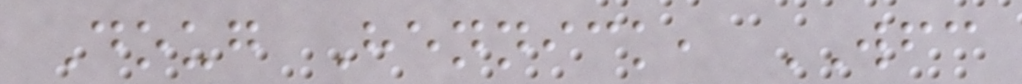Doug Hennick, WFC
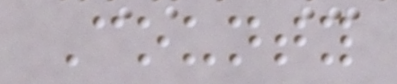County
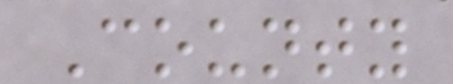County
